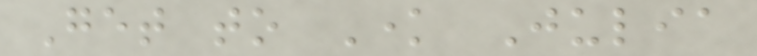Get to Know Julia
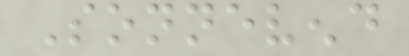Sonnevend
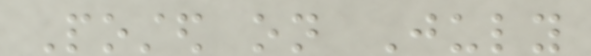Posted on July
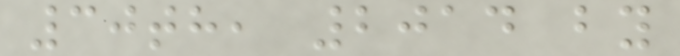30th, 2014 by
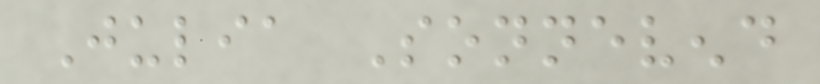Julia Sonnevend
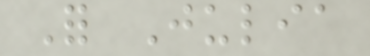For Julia
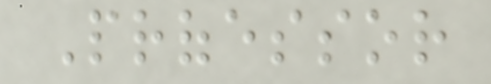Professor
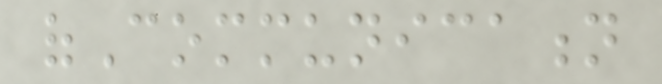ofCommunication
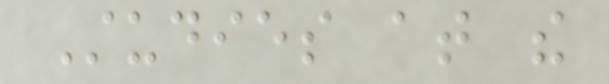Studies at the
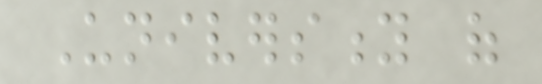University of
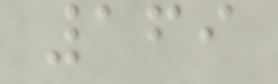169
